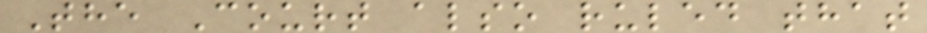The Court also ruled that
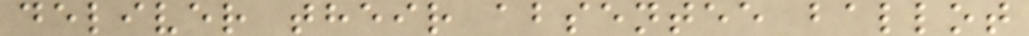deliver their absentee ballot
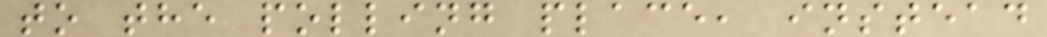to the polling place, instead
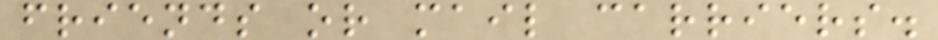friends or mail carriers.
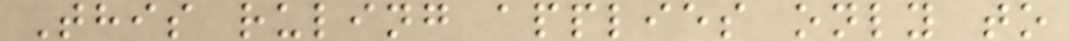This ruling applies only to
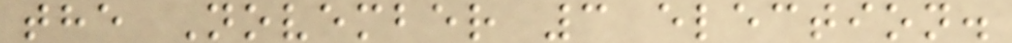the November 3 election.
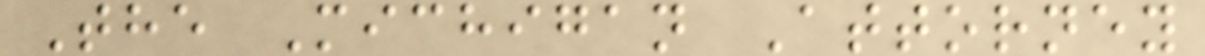The Michigan Attorney
